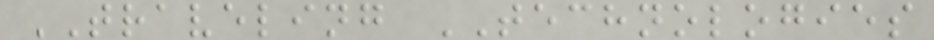TRAVELING TECHNOLOGIES
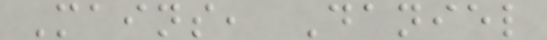Mains, Daniel
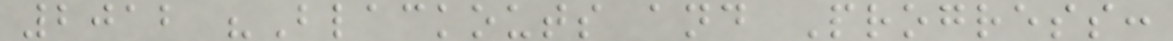2012 "Blackouts and Progress:
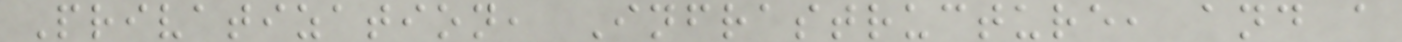Privatization, Infrastructure, and a
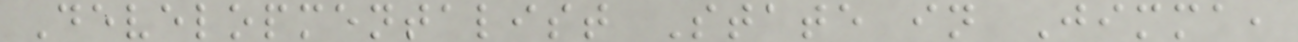Developmentalist State in Jimma,
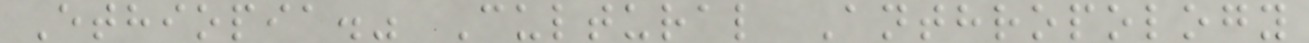Ethiopia." Cultural Anthropology
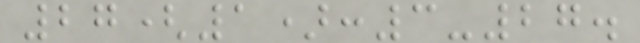27(1):3-27.
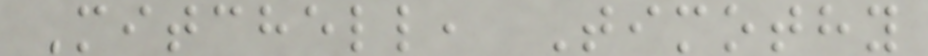Mitchell, Timothy
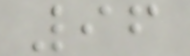96
